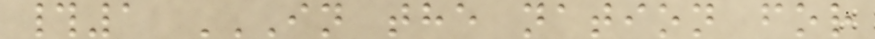#1 IN THE NATION FOR
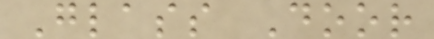Glass Door
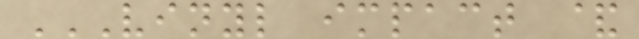VINYL IMPACT &
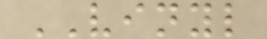VINYL
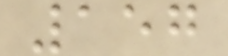157
